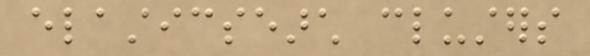elasticsearch clusters
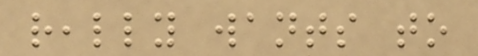really wants to
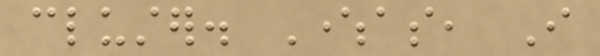cluster. Whereas, I
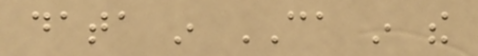data in CA in the
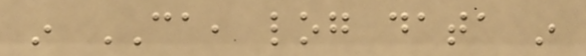in CA, log data in
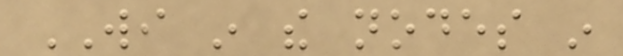WI in the nodes in
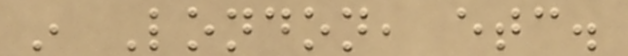in London, etc.
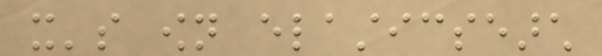it's own elasticsearch
